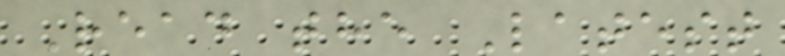Read the Latest
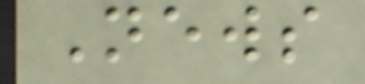News
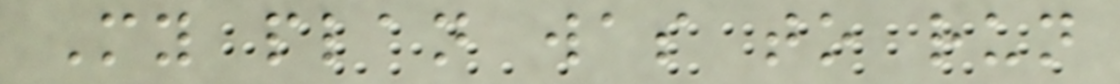My plan was to run
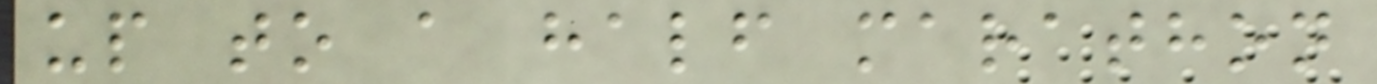up to a half marathon
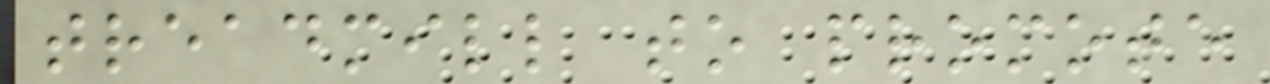treadmill to promote
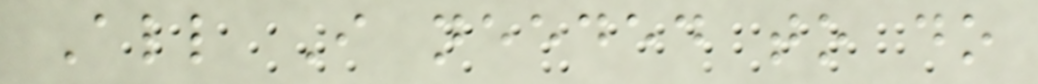All I needed to do
